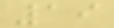19
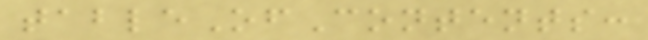tableOfContents:
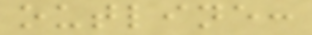outline:
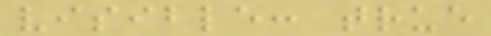visible: true
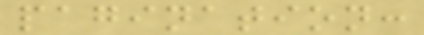pagination:
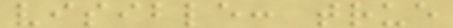visible: true
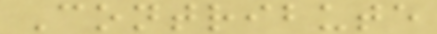Contribute
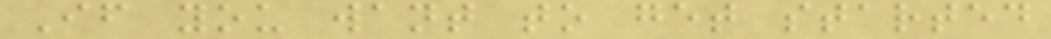If you want to get started
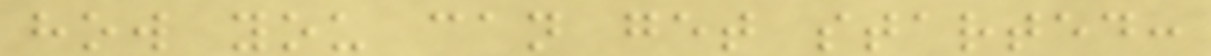how you can get started:
